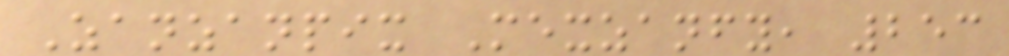Zanzanpix Mexzanfy, 253
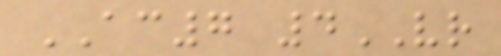AC7 4VR
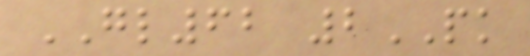GL62 2PK
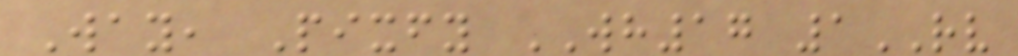Way, Pixfy WH17 1RV
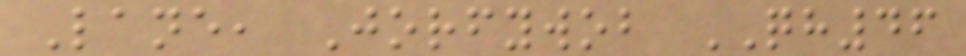Lane, Jorfywob QH46
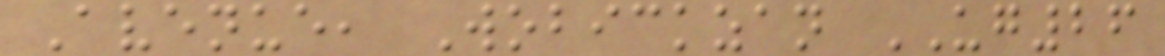Avenue, Wobickzan UG26
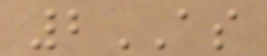2AS
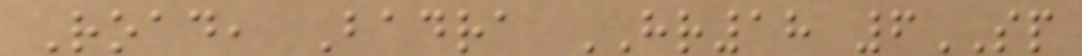Road, Badra HR18 6SP
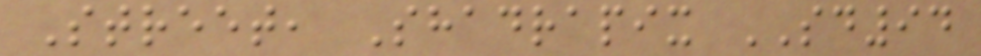Street, Shadrapix SD94
